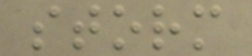storm
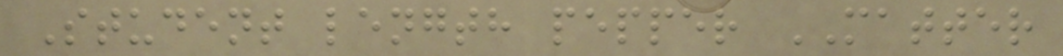Student length pepper MATTER
